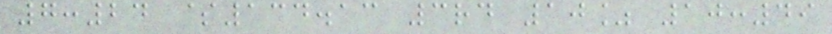7:24 $134.13 3rd 10% 10:49
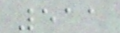511
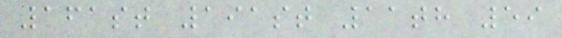161st 191st 11th 59
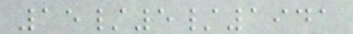15/5/1941
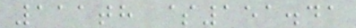111th $151.41
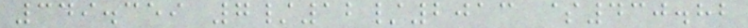349.359 7/12/2013 $430.82
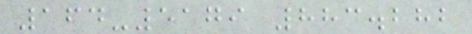164-5179 883.282
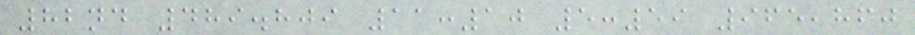82nd 489.809 11:10 5:59 965,860
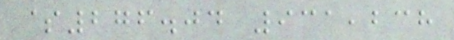$276.04 931,238
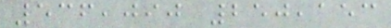536,090 250,153
